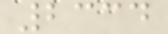2334
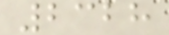2328
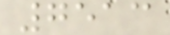7513
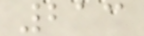213
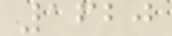1620
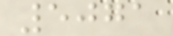5071
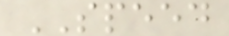SPEED
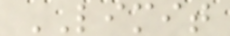LIMIT
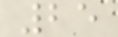25
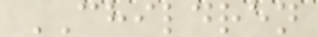CHILDREN
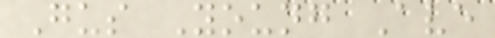Gus Young Ave
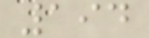194
